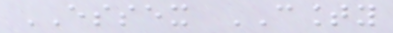ESSEX COUNTY
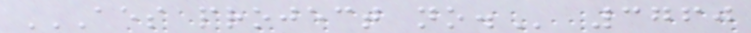AES PROJECT NO. 3760
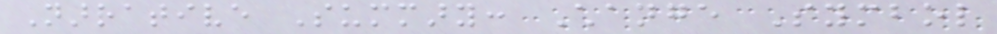Narrative Summary: Change Symbol
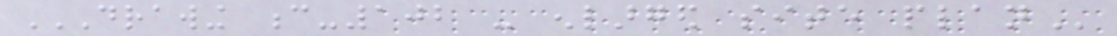DRAWING C-102 - ENLARGED SITE PLAN
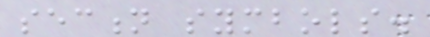section symbols.
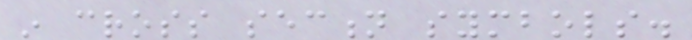in cross section symbols.
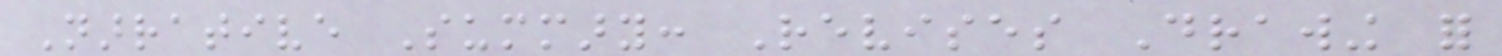Narrative Summary: Revises Drawing for
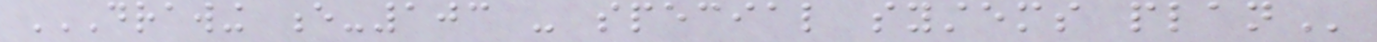DRAWING E-103 - SPECIAL SYSTEMS PLAN
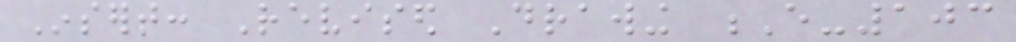Insert: Revised Drawing E-103
